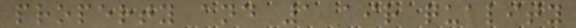property and 1 air quality
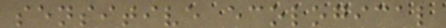sensitive ecological
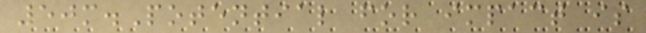50m.Potential for impact is
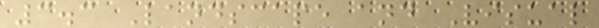3.3 Landscape and Visual
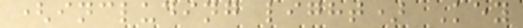(including light) Key
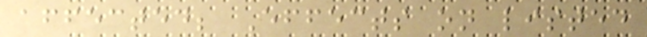affected; Effects on listed
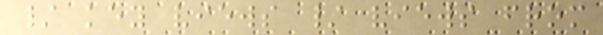/ key views / views from
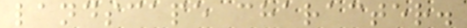landscape character.
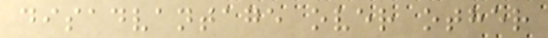disadvantage over other
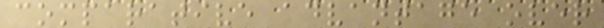comparative advantage over
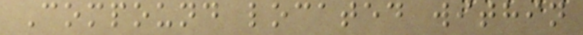Compound located within
